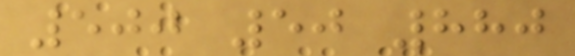500 50 880
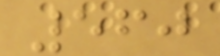560
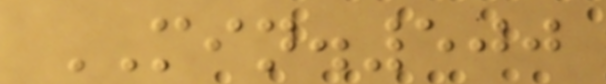MIN.500
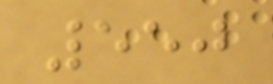550
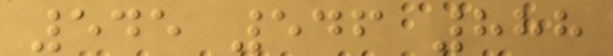545 546 888
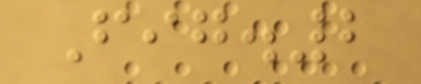Fig.2
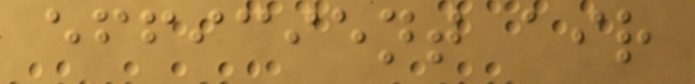efficient air
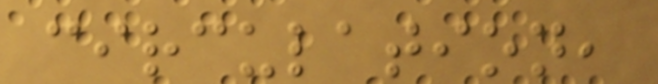circulation,
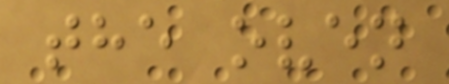the oven
